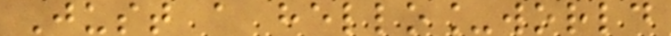Just a hello_world
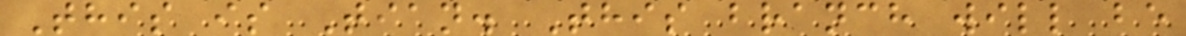This is Tian. This branch will be
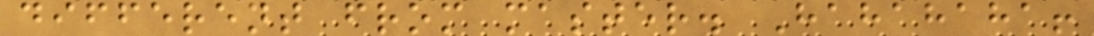different from master. Hahahaha!
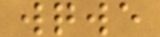wqwe
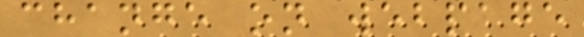change on webpage
